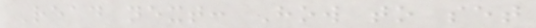Read next: How to set
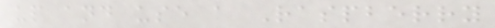up and use a Raspberry
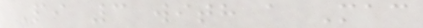Pi 3 with a Mac
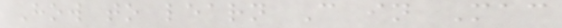How to learn C in Mac
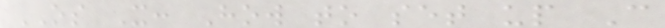OS X: How to set up C
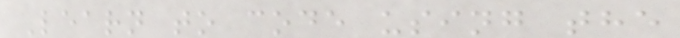Learn to code using the
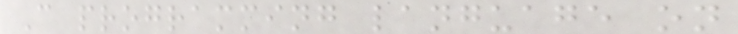C programming language on
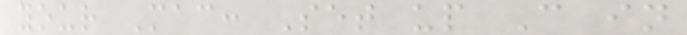your Mac: Set up C in
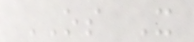OS X
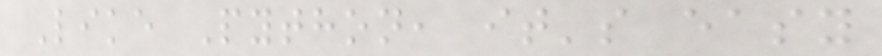Like Python, it's easy
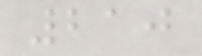210
